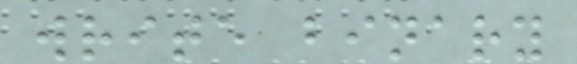write binary
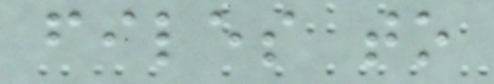files to
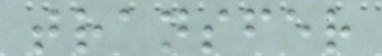transfer
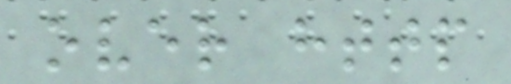over http
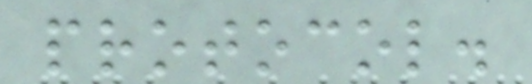protocol.
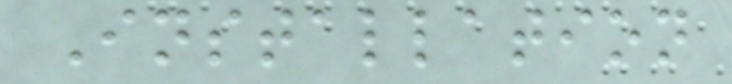Installation
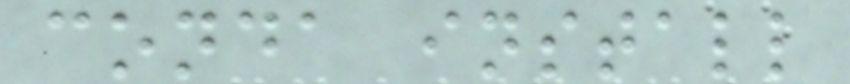conda install
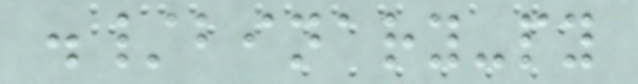./binary-py
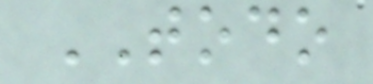TODO
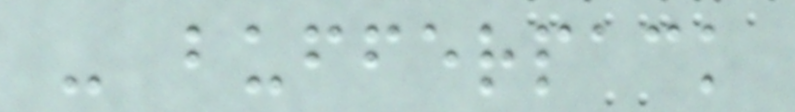- bufferpack
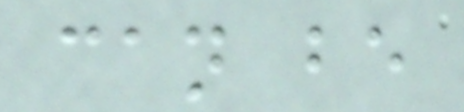can be
